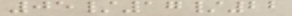05/17/22
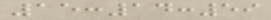15:14:59
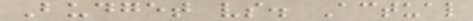Budget vs. Actual
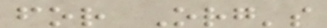for Org's
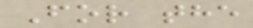For the
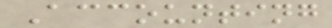Accounting
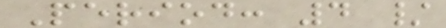Period: 4 /
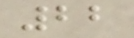22
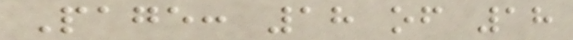Page: 18 of 18
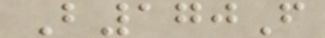B170F
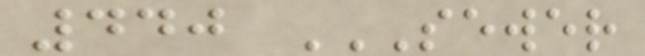440 SEWER
